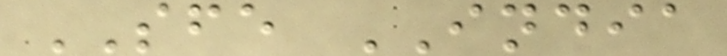SFE INDIA
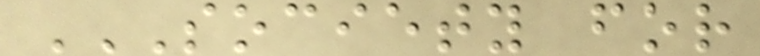SOCIETY FOR
